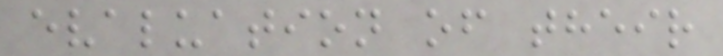evaluation of their
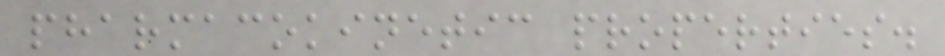pharmacokinetic properties.
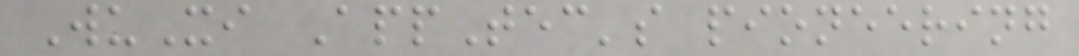WuXi AppTec's pioneering
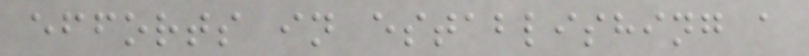efforts in establishing a
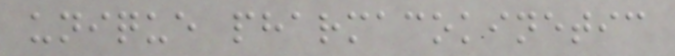unique pharmacokinetic
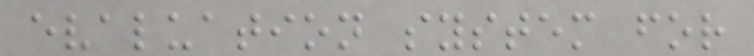evaluation system for
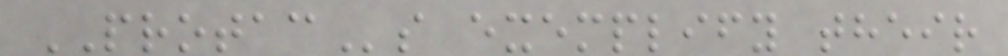PROTACs exemplify their
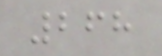268
